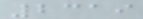2319
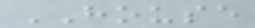HOUSE
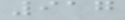917
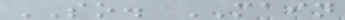SO. MAIN
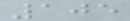105
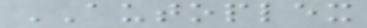AUTOPLEX
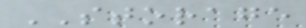STORAGE
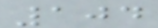104
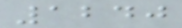1240
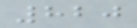820
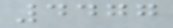4477
